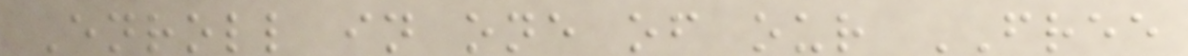Enroll in one of our FREE
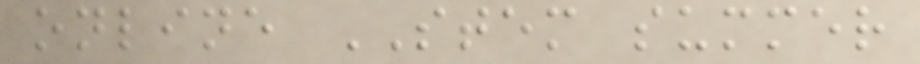online STEM summer
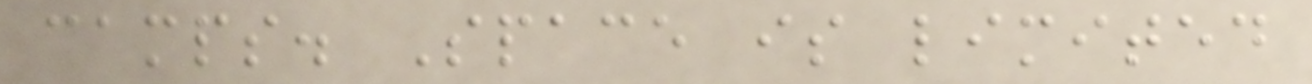camps. Space is limited
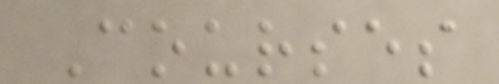Courses
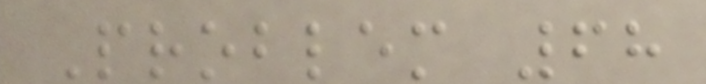Problem 68
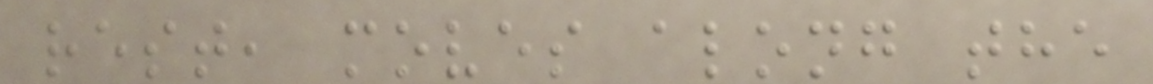rest, moves along the
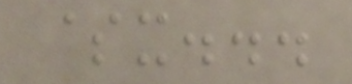$x...
